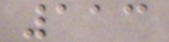113
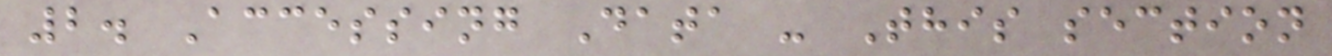2. Accessing Data - This section
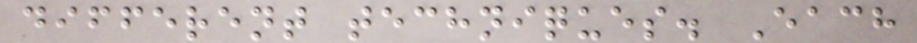different techniques. Each
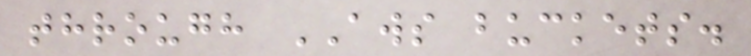through AWS buckets.
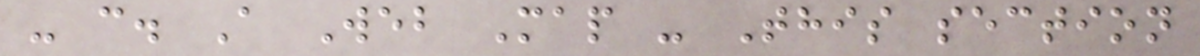- c. A Web Map - This section
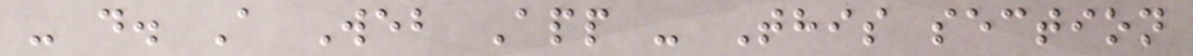- d. A Web App - This section
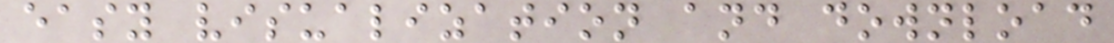easy visualization and download
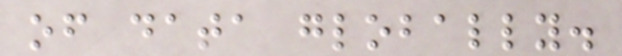of data globally.
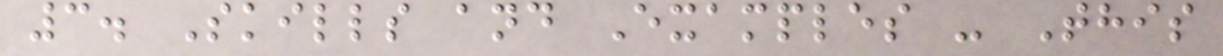3. Skills and Examples - This
